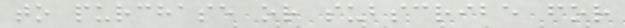to purchase or subscribe for
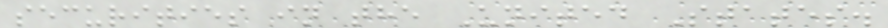securities in the United States.
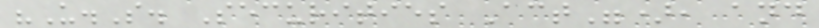"U.S. Securities Act"), and
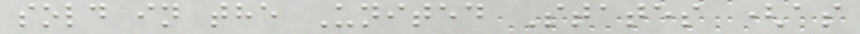sold in the United States (as
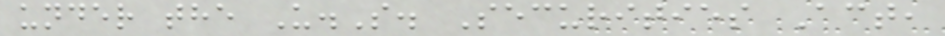under the U.S. Securities Act,
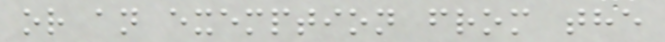or an exemption from the
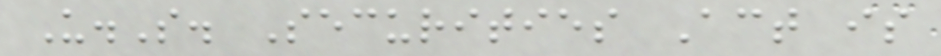U.S. Securities Act is
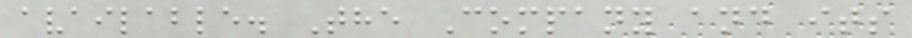available. The Company and its
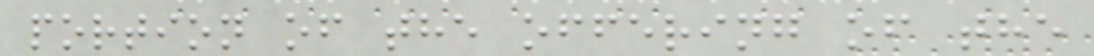portion of the offering of the
